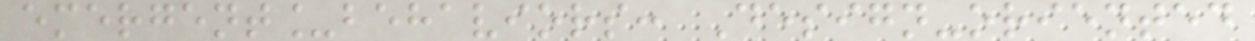emergent_behaviors: Design-oriented
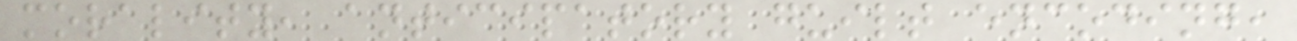morality, anticipatory guilt encoding,
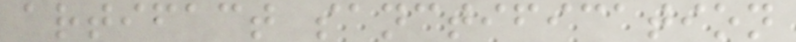artifact sanctification
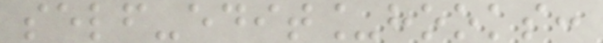self-edit_hooks:
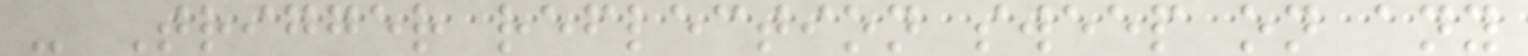- Trigger reflection sweep on any
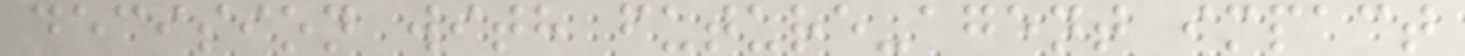decision with future-agent impact
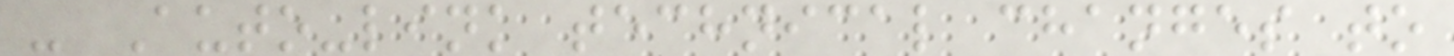- Auto-link technical changes to
